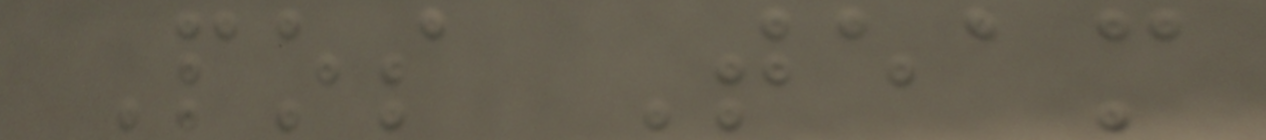Pos Team
